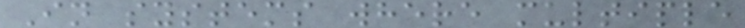In systems where multiple
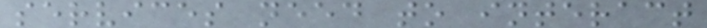services need to interact
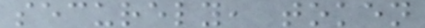securely, token
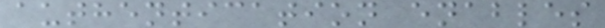authentication enables
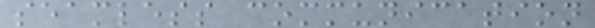seamless communication
